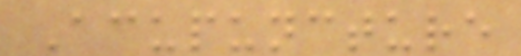Acupuncture
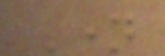Name
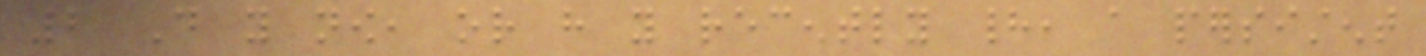2 Do you now, or have you recently had, a persistent
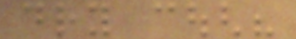dry cough?
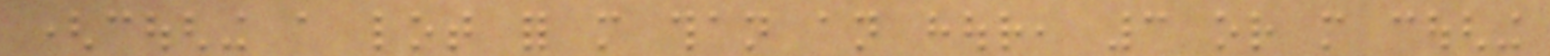(coughing a lot for more than an hour, 3 or more coughing
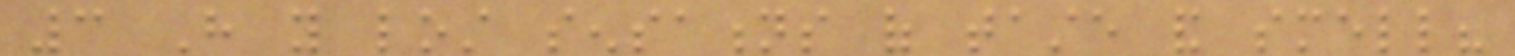3 Have you lost sensations of taste and smell?
